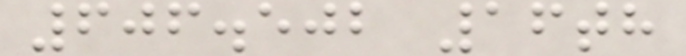606.502 16th
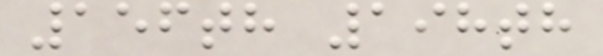156th 198th
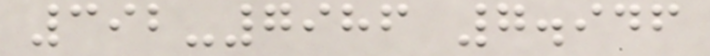392-7986 7.946
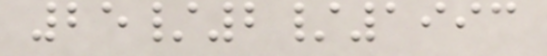25/2/1993
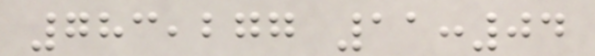783,277 11:04
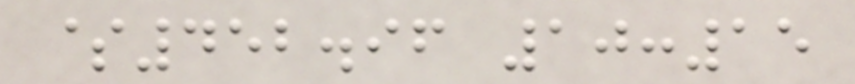$452.96 10:15
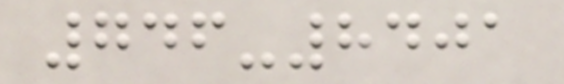746-8401
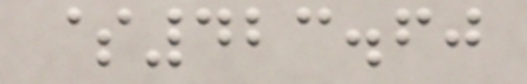$423.60
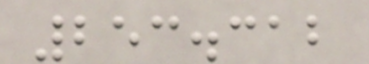253.312
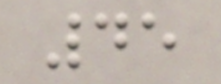45
